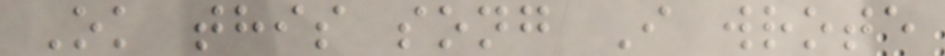Ok this song I wrote
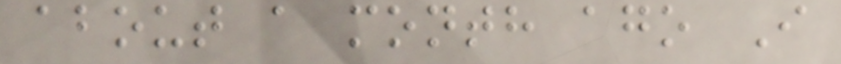about a month ago I
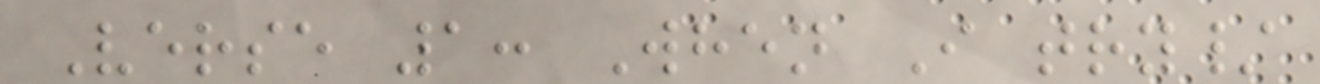Verse 1: When I try/
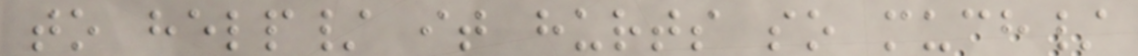to help/ it hurts so much/
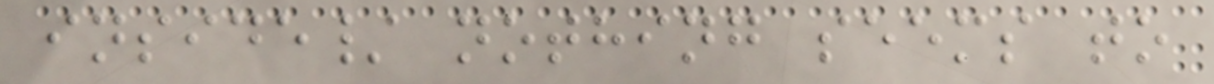inside/ nothing seems to
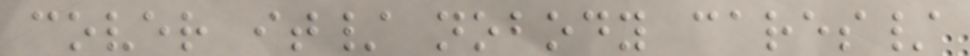cover it/ nobody cares/
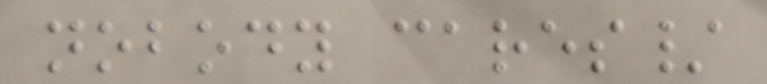nobody cares/
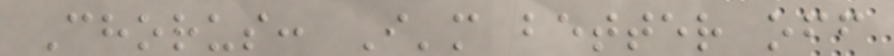Chorus: I'm better off
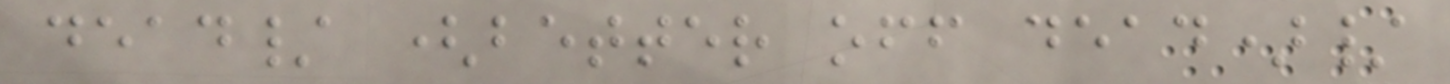dead/ (better off dead)/
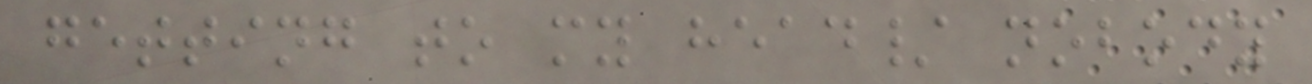getting to my head/ nobody
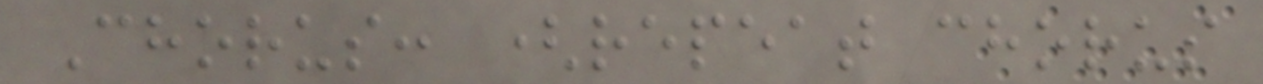Chorus: (repeat chorus
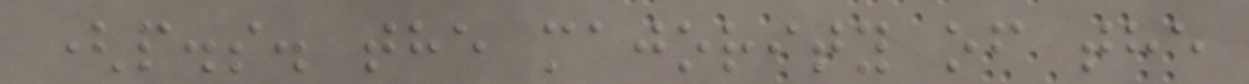(p.s. the majority of the
